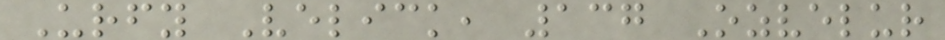Urfy Velick, 137 Ozvelur
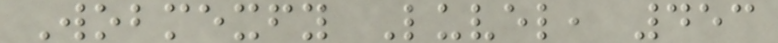Wobmexfy Luvel, 453
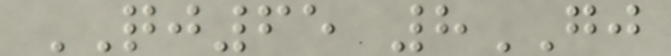QJ65 8GJ
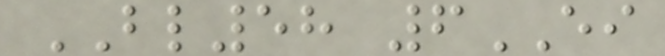BL58 6EI
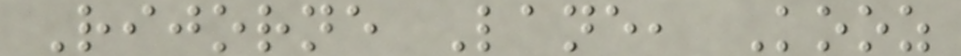Rijorne Lane, Kooz
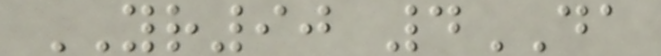YR90 4DA
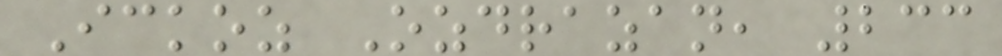Ickoz Ozdrazan, 233
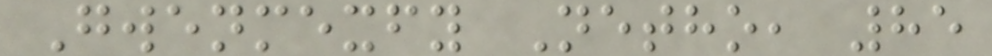Gwenmexfy Netho, 85
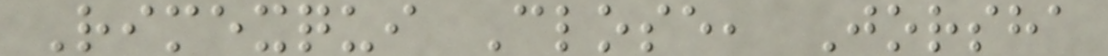Rimexqui Close, Jorsha
